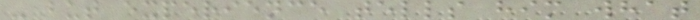- but experience tells him what
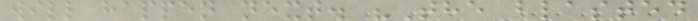will happen next. "The blasted
